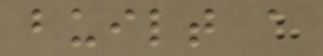built a
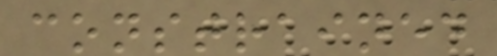constrained
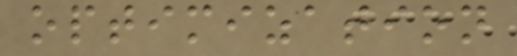optimization
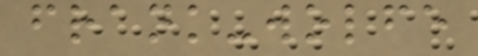frank-wolfe
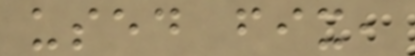used fix,
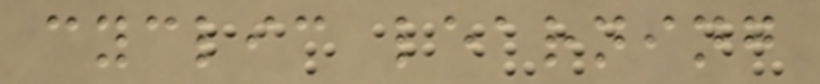cyclic learning
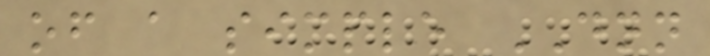of a simple DNN
